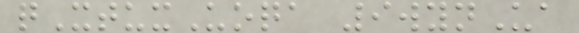qXtuxUoqa 9wynUa
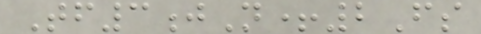Tf3jN+2Fs
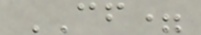CF=
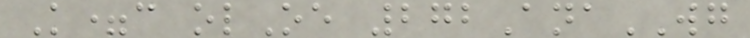K=c olOe 272AnaWG
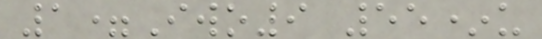1=Iwo9 55*u
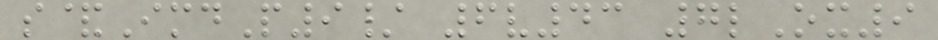s&ImdP9/ 6v43 7lOx9
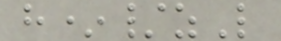h*/zL
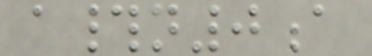a#n0a
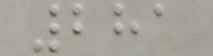281
